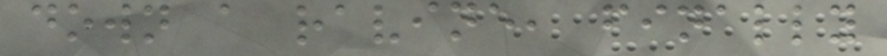down a ravine, finally
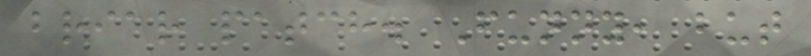briar patch. Funny, but
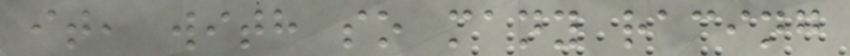it, with so many racing
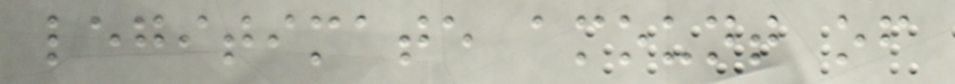legitimate amount of
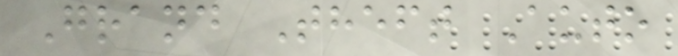Grand Theft Auto
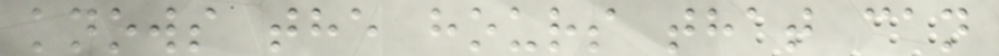knows the hours that can
